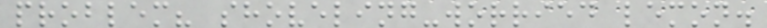problem? shoveling-worried lemon.
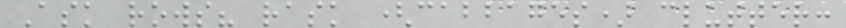Ask rows? rask (cabbages) clutter:
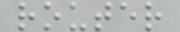router
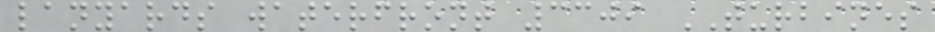lanyards waterfront 3309 TURBINES
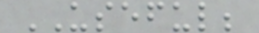USEFUL;
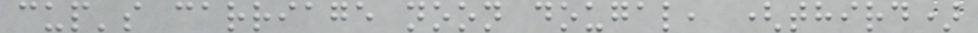cup's carriage noon dougal, (third)
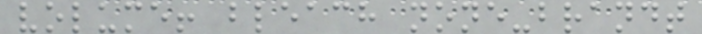volume! bleach none-brandt
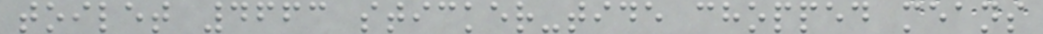toilet 4663 sticker-tide chopped means
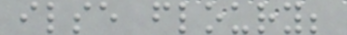ilse floury;
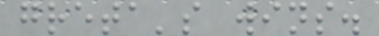greta's wins.
